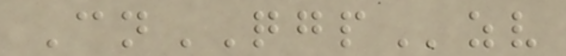CnQGPzv
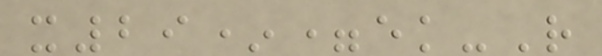x29*=ek-R
